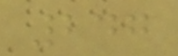247
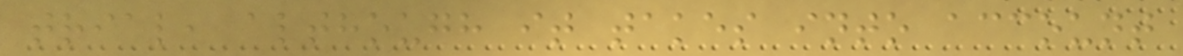trial, although it takes into account
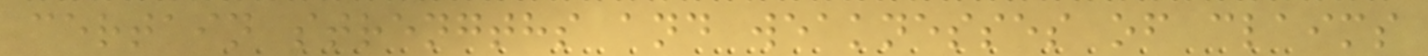certain strengths and weaknesses of claims
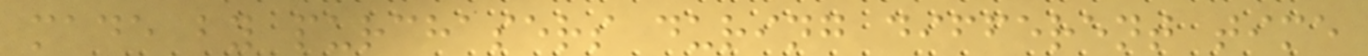made by purchasers during different time
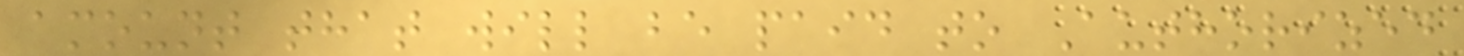amount that will be paid to Authorized
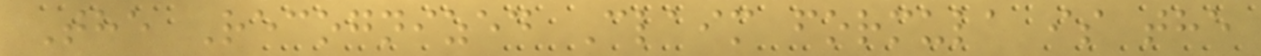The Recognized Claim formula is the
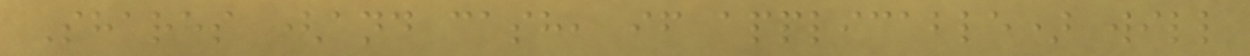Shares (and cash, if applicable) will
